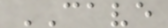CAVE
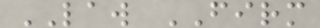LAW FIRM
